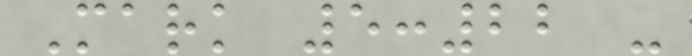Mark 5:22 -
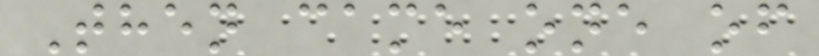Then came one of
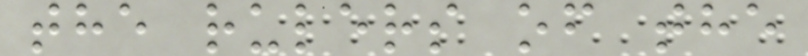the rulers of the
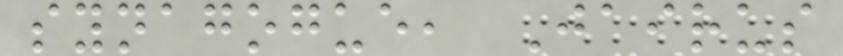synagogue, Jairus
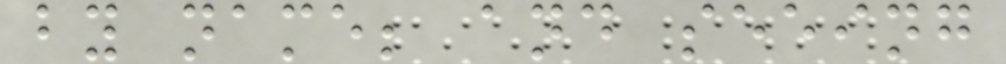by name; and seeing
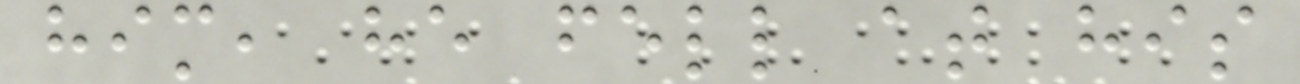him, he fell at his
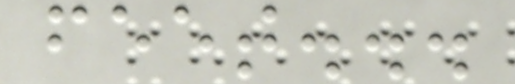feet...
